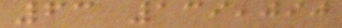63 139,090
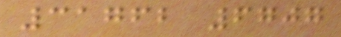31762 6707
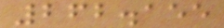262.155
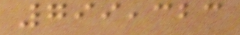799,323
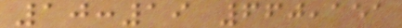10:19 660,151
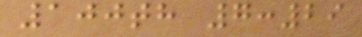100th 7:29
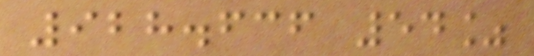928.636 54%
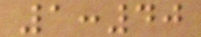1:40
